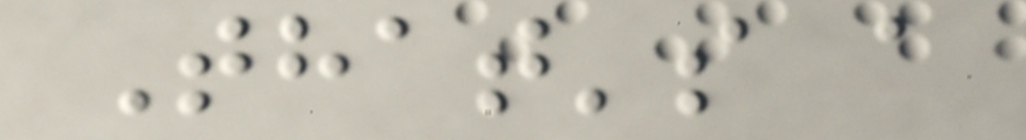That's a
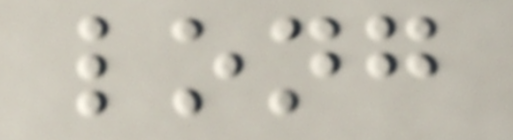long
